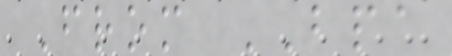From BPA
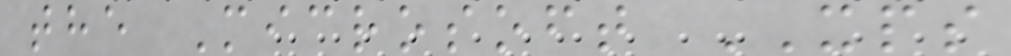the Microsoft XPS
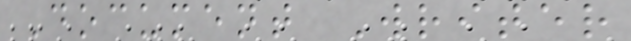Document Writer
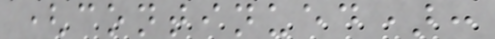(continued):
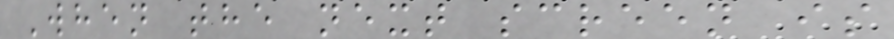When the next screen is
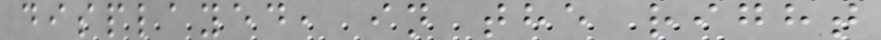displayed, in the right
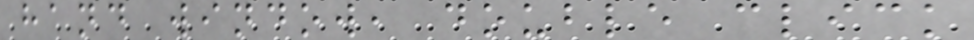hand window, double click
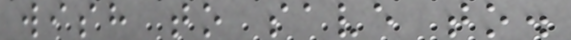wish to save to.
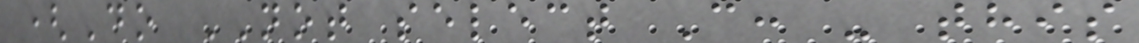(Do NOT select C: - this
